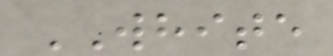WHITE
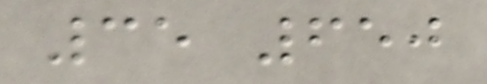35 650
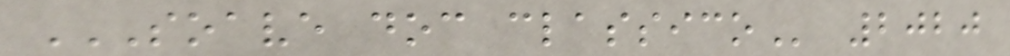SOAVE DOC CLASSICO 2020
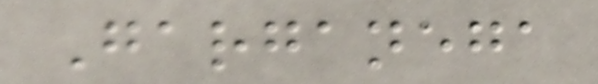Garganega
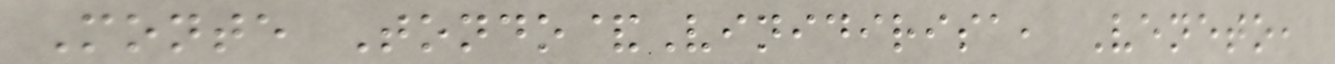Monte Tondo&Vinidirisa, Veneto,
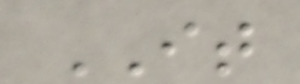IT
